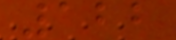122
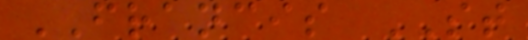FRANCIS ST
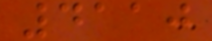4110
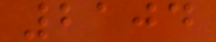2104
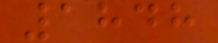1848
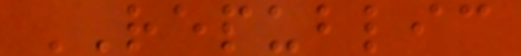REPUBLIC
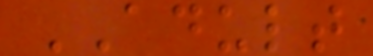ADULT
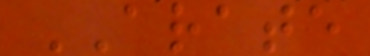ARATE
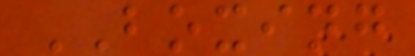BOXING
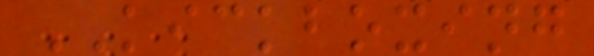KICKBOXING
